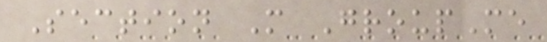Section M GroupMe
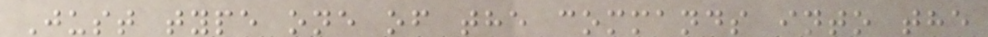Just type one of the commands into the
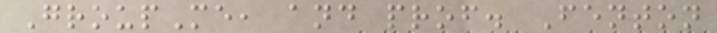GroupMe, and prof. Fenton
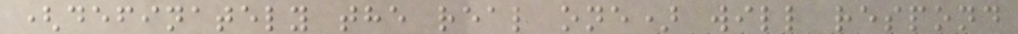(definately the real one) will respond
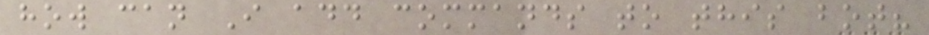how can I add commands to this bot?
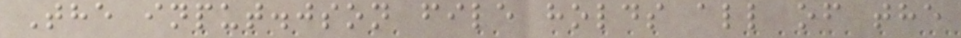The input.json file holds all of the
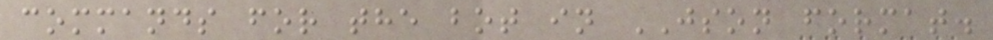commands for the bot in JSON format.
